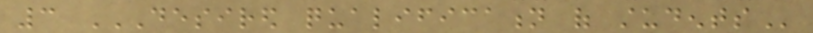3 DESIRED QUALIFICATION OF STUDENTS
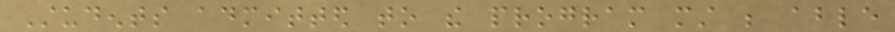Students admitted to the program must be able
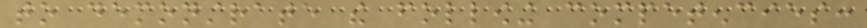to demonstrate the following competencies:
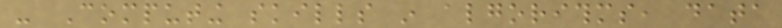- Computing skills in algorithms, data
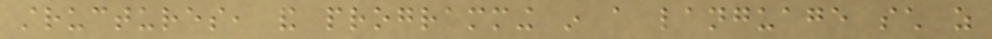structures, and programming in a language such as
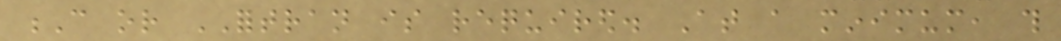C or FORTRAN is required. At a minimum, this
